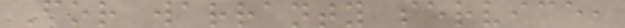For warranty service,
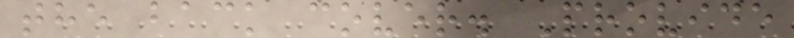the back cover. Provide
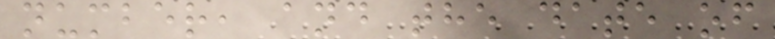number, and the date of
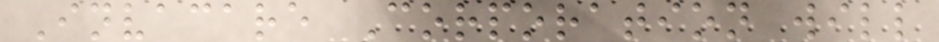Invacare Corporation will
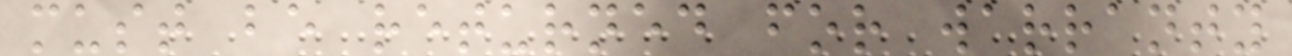must be returned for warranty
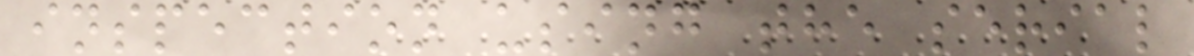inspection using the serial
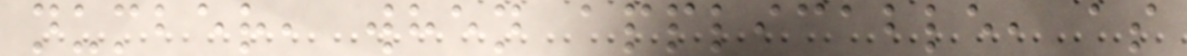number, when applicable, as
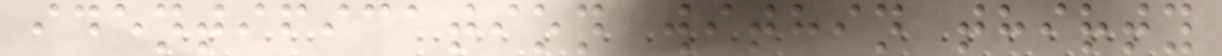identification within thirty
